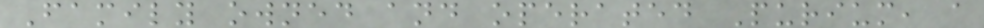Family owned and operated Purium, a
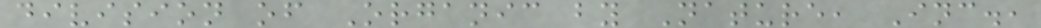division of Organic by Nature, Inc.,
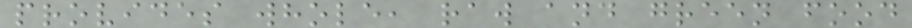provides whole, raw and green food
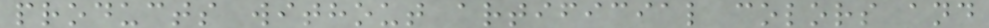products without artificial colors and
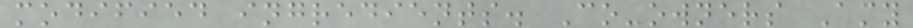modified ingredients. Co-owners Amy
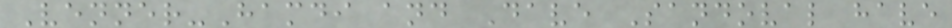Venner-Hamdi and Dave Sandoval have
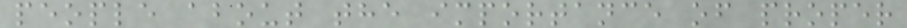people about the importance of proper
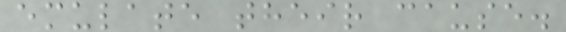emulate their cause.
